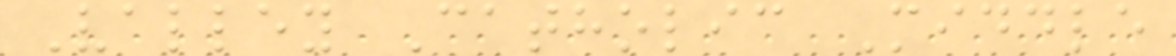Valley Catholic Middle
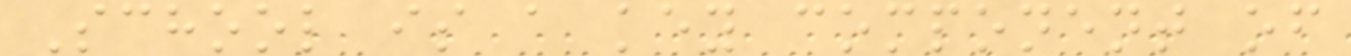School is a key component of
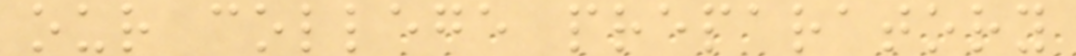our college preparatory
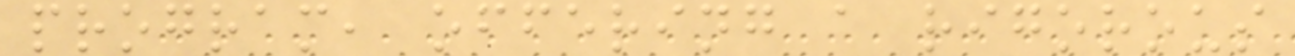program, offering a rigorous
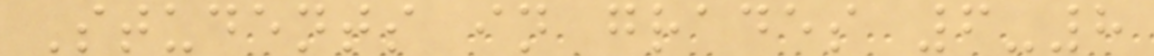Students in grades 6-8
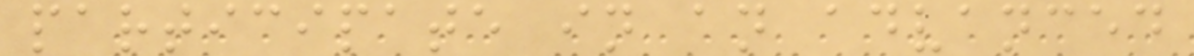participate in an advanced
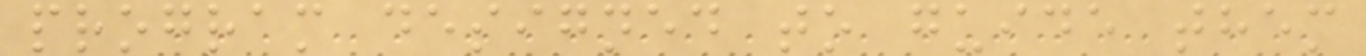program designed to guide them
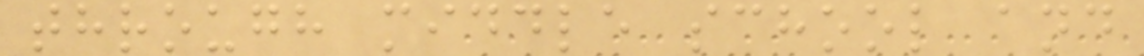through middle school and
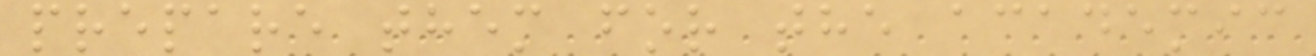prepare them for the academic
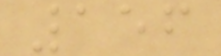156
